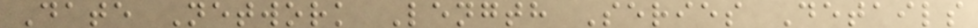Date Network Length Series Details
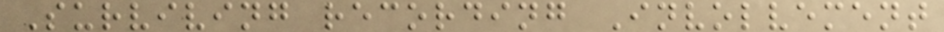Surviving recording Involvement
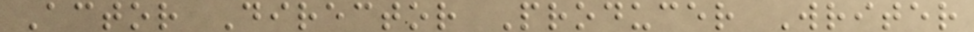Actor Director Producer Writer
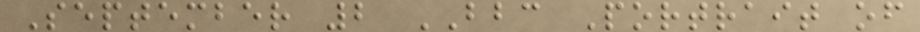September 2 BBC Portrait of
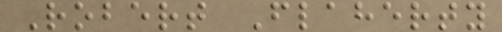Robert Flaherty
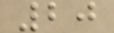20
